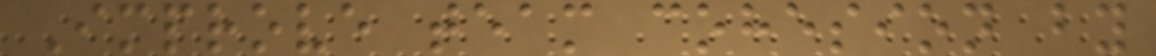Improve team cohesion by
